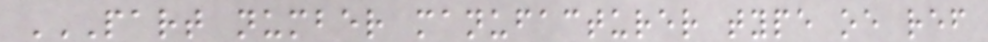PART NUMBER MANUFACTURER TYPE OE REF
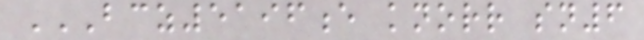BCZ5196E KNORR SN6
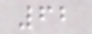62
